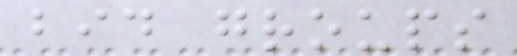bid groups
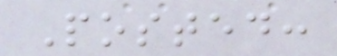Posted:
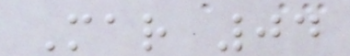Mar 04
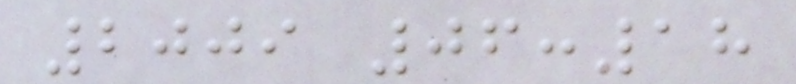2009 06:18
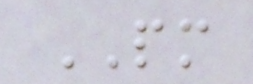PM
